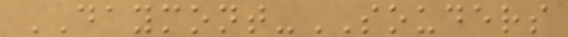DAYMONT-SOUDERS
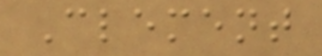Clement
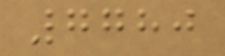7780
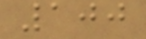100
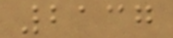2137
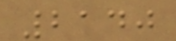2140
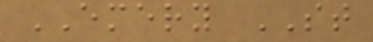EMERY ST
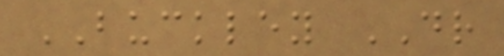BUCKLEY DR
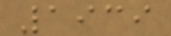1939
